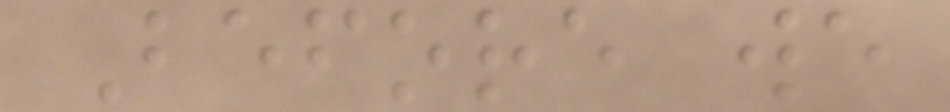Before we
